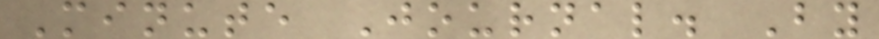Minute Journal. By
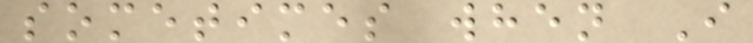sometimes when I
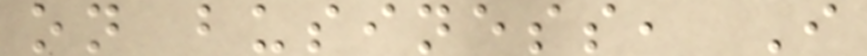on business, I
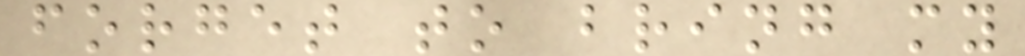forget to bring my
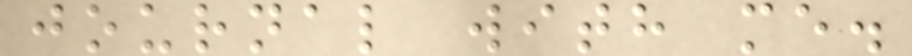journal with me.
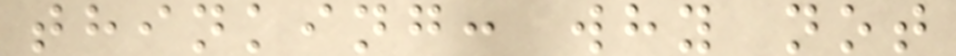thinking: why not
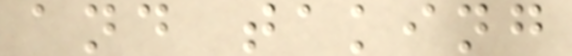and taking
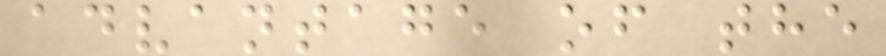advantage of the
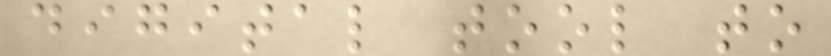digital tool to
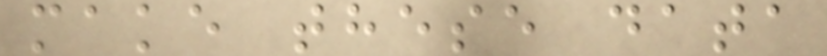make these data
